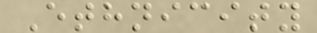Ethnicity
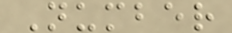Number
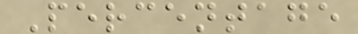Percentage
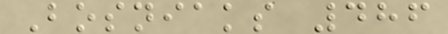Bosniaks 486
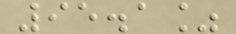95.1%
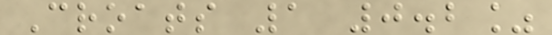Croats 1 0.2%
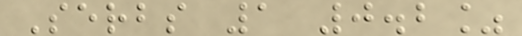Serbs 1 0.2%
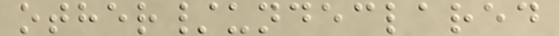other/undeclared
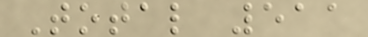Total 511
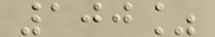100%
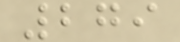279
